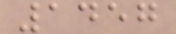1457
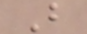B
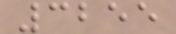3255
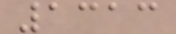1313
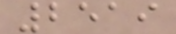2519
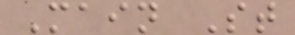Main St
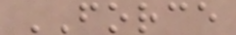FORCE
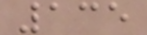135
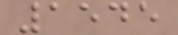1545
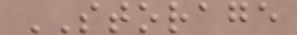STORAGE
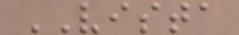VISTA
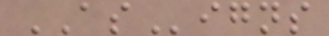ASigns
